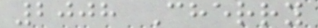2008 Cherry
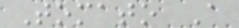Tomato A
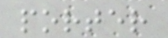porter
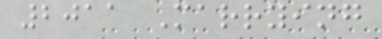2011 Marrying
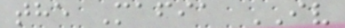the Mafia IV
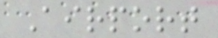Airport
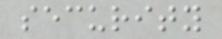security
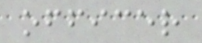officer
